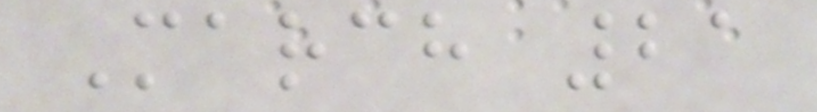March 21
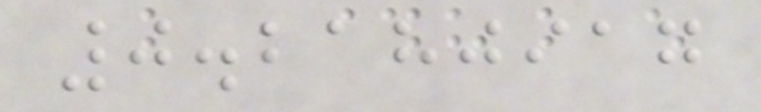0.2180917
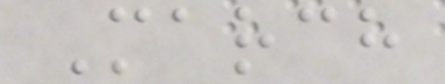March
